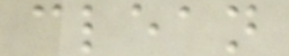clean
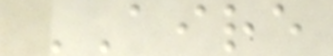AIRE
